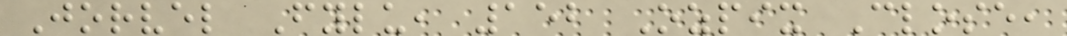Jorvel Fylu, 152 Ozpix Close,
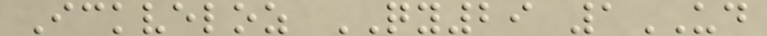Ickveloz QY29 1UD
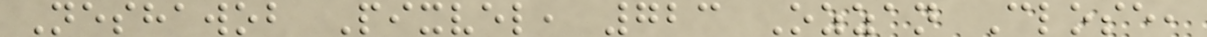Neshawob Pixvel, 723 Ozzan Close,
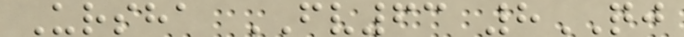Ursha FV63 8QJ
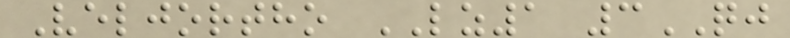Veljortho LZ1 3QJ
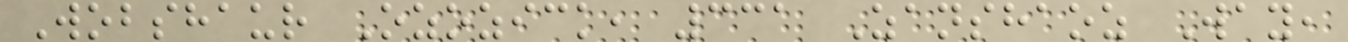Wobshaur Ozozick, 331 Zanshaoz Way,
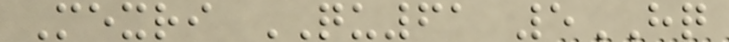Mexri QU61 5HQ
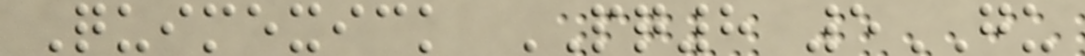Quimexick PQ8 5GU
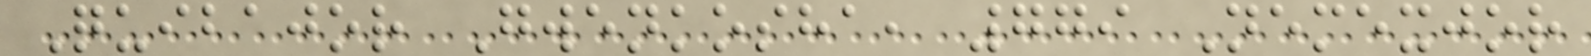Quibajor Gwenkosha, 779 Nemexjor
